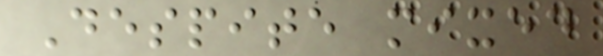Despite mixed
